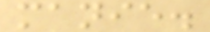manie.
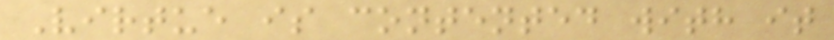Virtue is contented with it
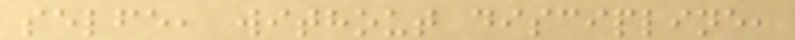selfe, without discipline,
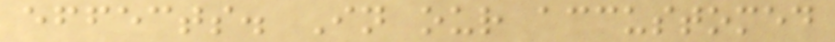effects. In our accustomed
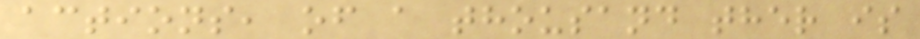actions, of a thousand ther is
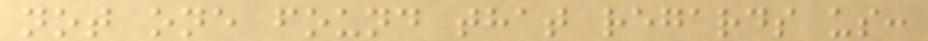not one found that regards us:
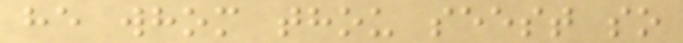he whom thou seest so
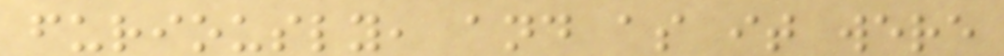furiously, and as it were
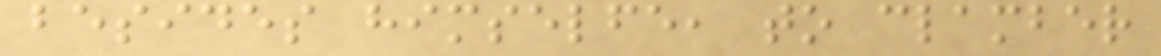besides himselfe, to clamber
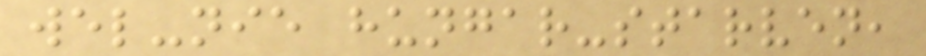wel-nie hungar-starven,
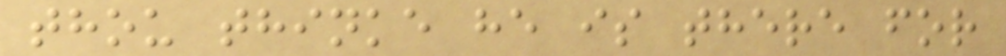thou thinke he is there for
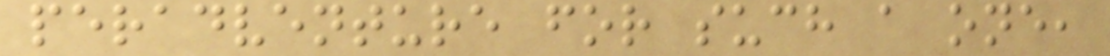peradventure for such a one,
